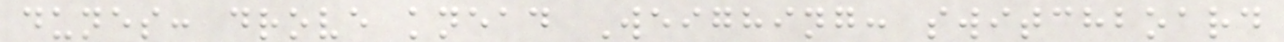dunes: drove knead Weighing: switchboard
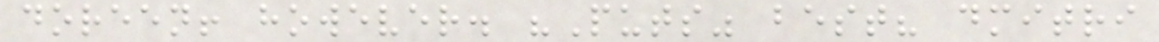doreen! however. "Puts" best? dmitri
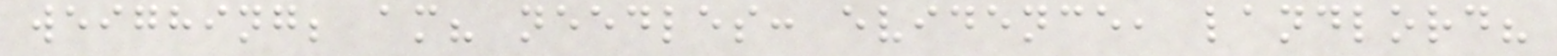weighing; am? needles: evidence, landlord?
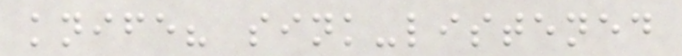knife? sink-listened
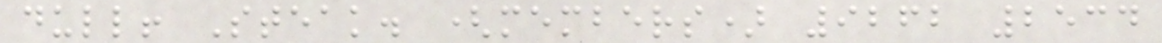dull! Steak. (members) 9262 2534
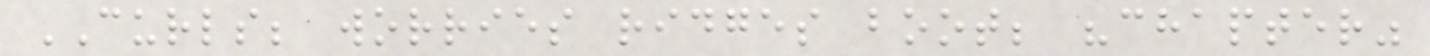CURLS; worries ridges boot; "chapter"
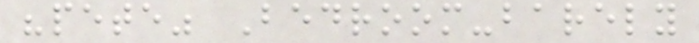"pete" Bedroom-barely
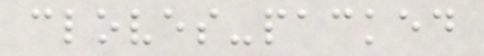cloves-packed
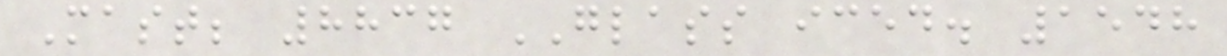Mast; 8837 GLASS iced. 1548
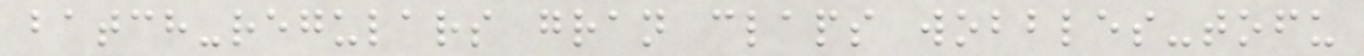batch-regulars gran claps wobbles-tofu
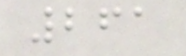261
